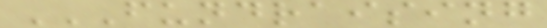FUNDRAISING
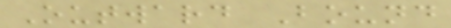Outward Bound
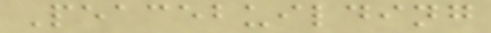Peacebuilding
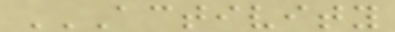ACTIVITY
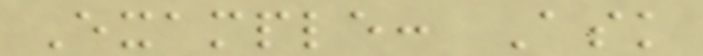Example: Ask
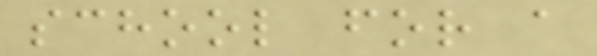school for a
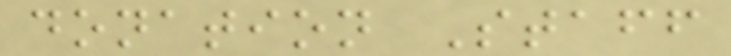donation Staff
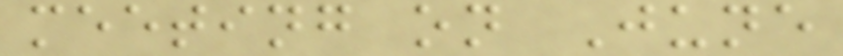meeting on June
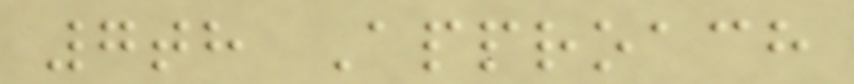7th Approach
